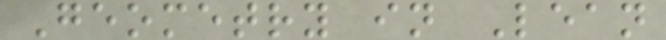Geometry in Lean
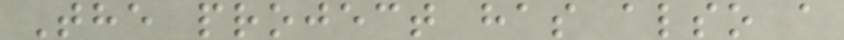The project has also a
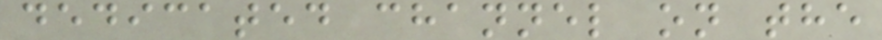dedicated channel on the
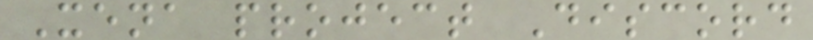Xena project Discord
